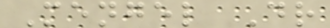Mengel Dr
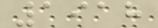1918
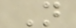N
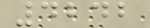4242
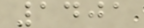1401
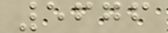5676
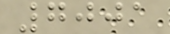7001
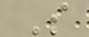S
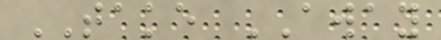TAKE AWAY
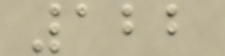122
